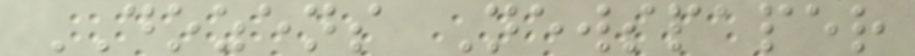DOZENS Newspaper
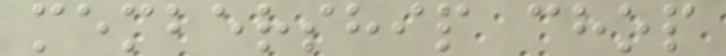membership chop
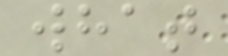what
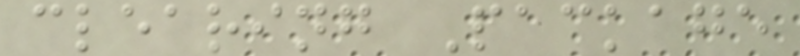clearing Package
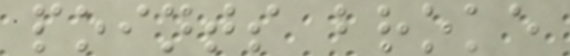points broke
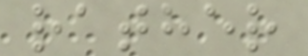rather
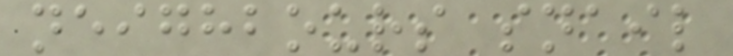neighbours snail
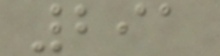291
